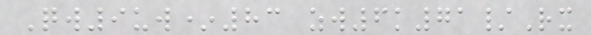Qw9uw*83 zw6k71/Rx
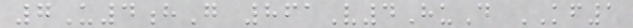7U4hG 861V4HuD KF1
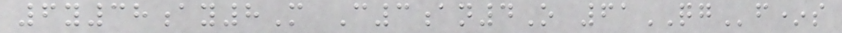6y38ay8M C3an4O 61QGf*s
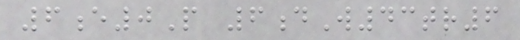6e0P 6dW43tr6
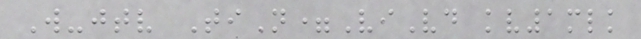W-jtv TiN=ViVd kv1mlk
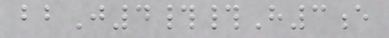bbJ4##H3e
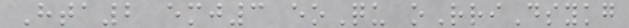Hta2 emj3 eoQu oRriDsykg
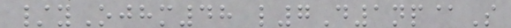/yOjhm48 l7D1np@S
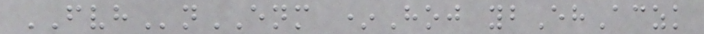FVHnENM *Hoj ybEhAczk
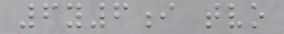6y6i tvo
